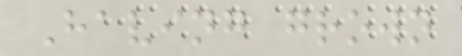Having grown
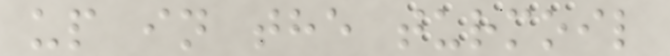up in the turmoil
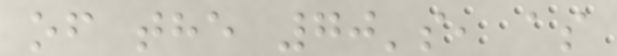of the 70's, as
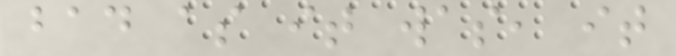bad as it was, it
